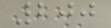200
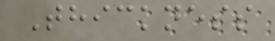Thickness
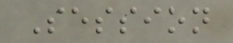Session
